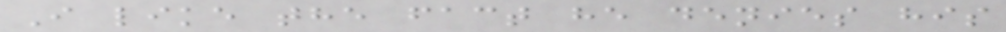I like the fact he denies his
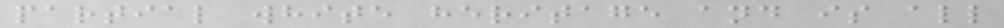partial white heritage and is all
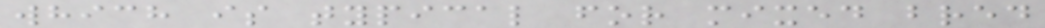which is typical for mixed bred
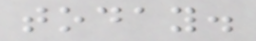today.
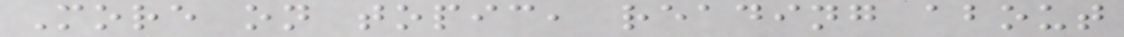More on topic, reading about
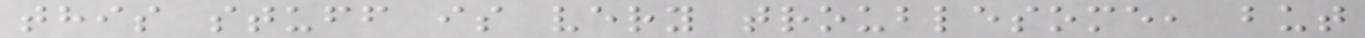this stuff is very troublesome, but
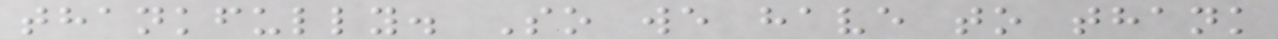thankfully. So we have to thank
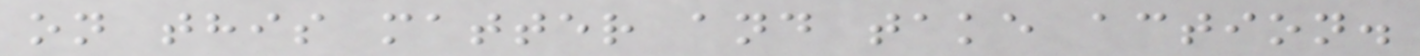on this matter and take action.
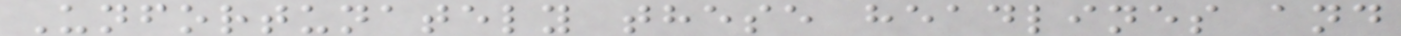Unfortunately these headlines and
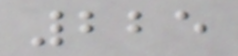225
